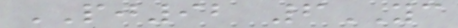PJ92 6YC
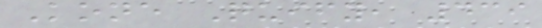Kone Quify, 439
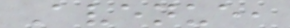Avenue,
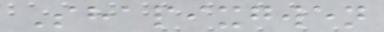Shapixgwen
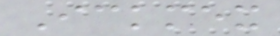Ickmex
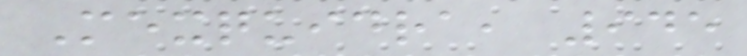Mexquidra, 945
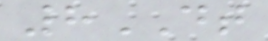8DT
